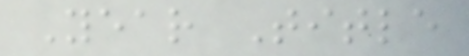Year Title
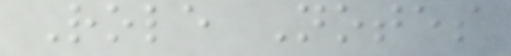Role Notes
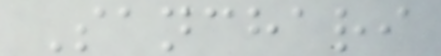Sanchari
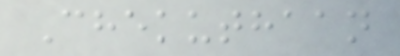Chekuthaan
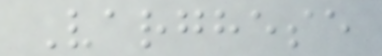Varghese
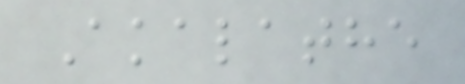Akalathe
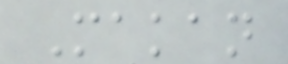Makan
